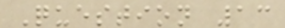Question 13
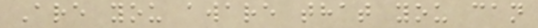Are you aware that you can
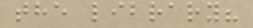the library?
